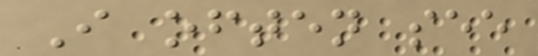I often see
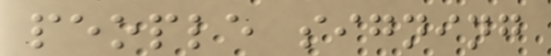people signing
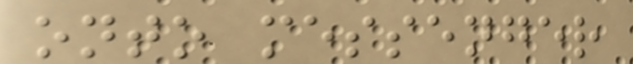onto messenger
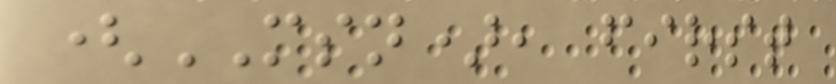(MSN), first
